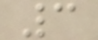3
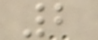2
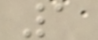1
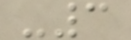-3
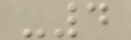-4
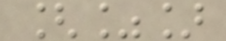[%]
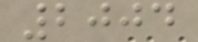2004
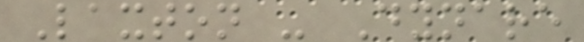Laxton - Dynare
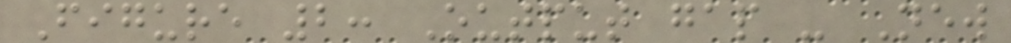Figure 2: Output gap - New
